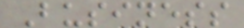Business
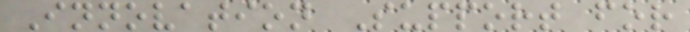Innovation Support for
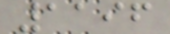1196
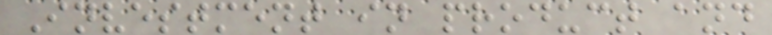Investment in product and
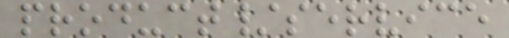product/service
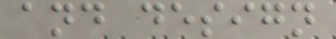and design
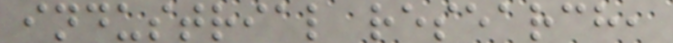industrial research,
